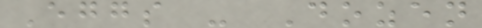Eggs - Dozen
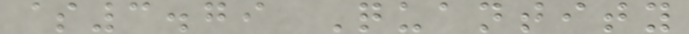$3.79 Quantity
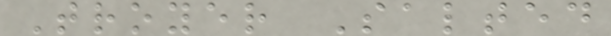Troyer Salted
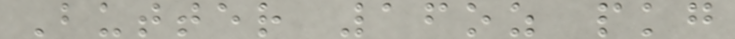Butter 16oz pkg
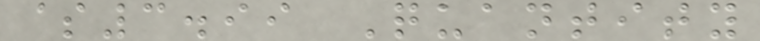$3.99 Quantity
